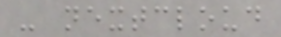- nextcloud
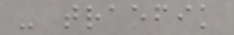- traefik
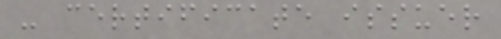- certificate issuer
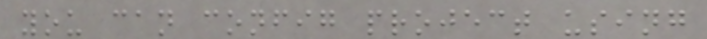you can config project using
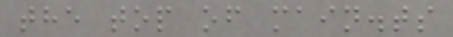the top of main.ts
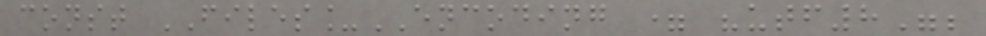const FILES_ENCODING = "utf8";
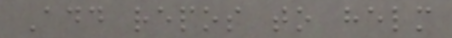Add repos to helm
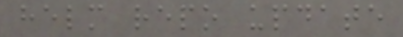helm repo update
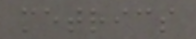metrics
